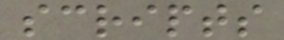scripts
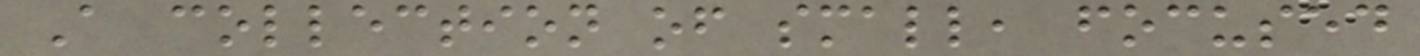A collection of small, focused
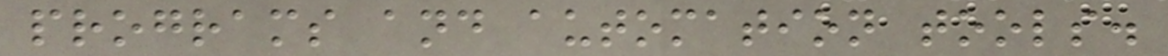programs and automation tools.
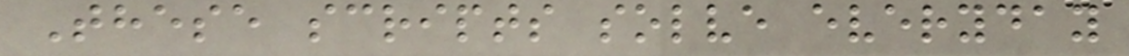These scripts solve everyday
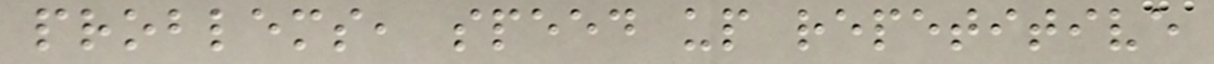problems, speed up repetitive
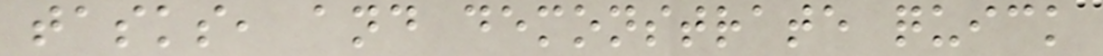tasks, and demonstrate quick
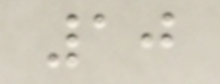10
